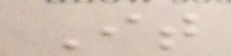It
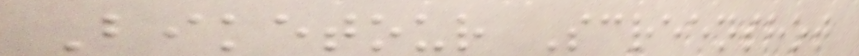Biketour Screenshot
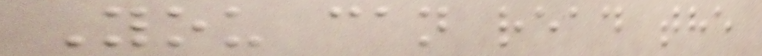You can read the
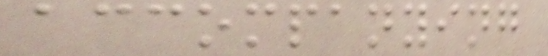accompanying
